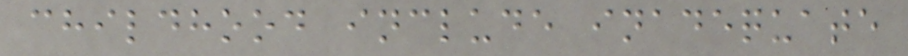childhood include inadequate
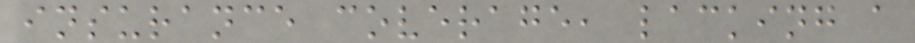insurance coverage, lacking a
